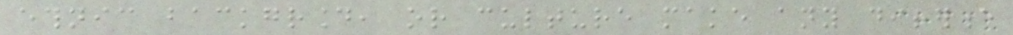ethnic background, or culture make any difference
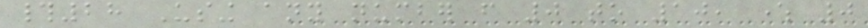#28 Using any number from 0 to 10, where 0
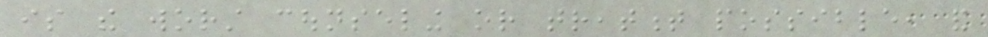is the worst counseling or treatment possible, and
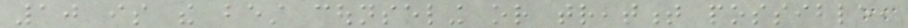10 is the best counseling or treatment possible,
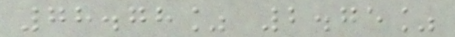78.78% 2.75%
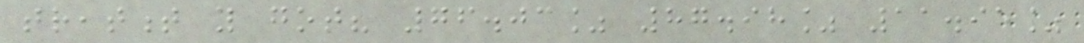treatment you got? 76.03% 87.98% 11.95%
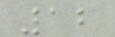12
